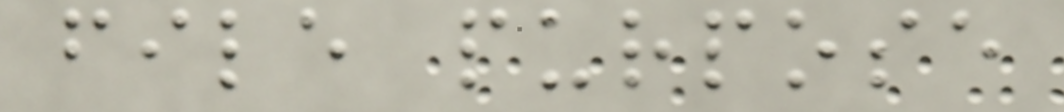file purpose
